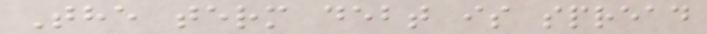The term debt is spread
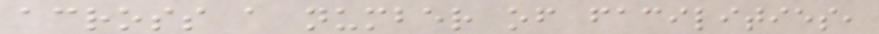across a number of facilities,
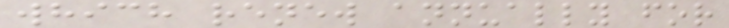which renew annually for
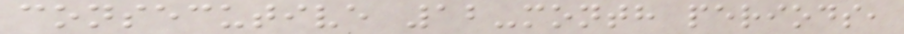consecutive 12-month periods,
